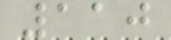110
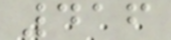416
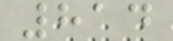814
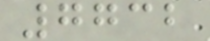7732
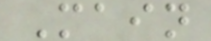Main
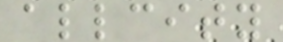allcity
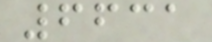6631
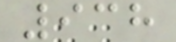938
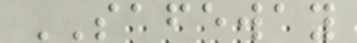SAFEWAY
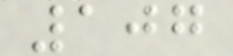107
